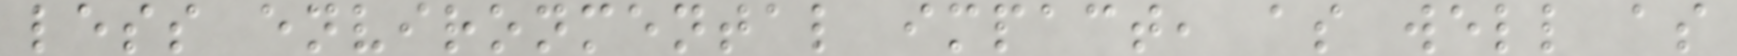less environmental impact, as well as
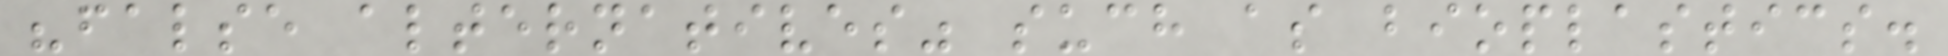"false alternatives" such as bioplastics.
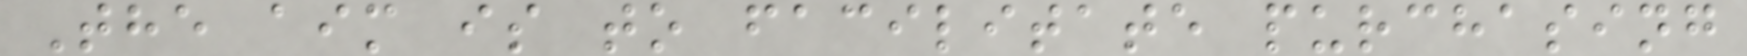The aim is to facilitate purchasing
